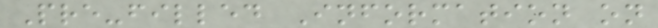Pre-filled Information on
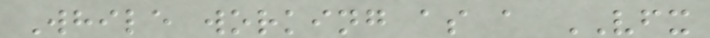While working as a VFX
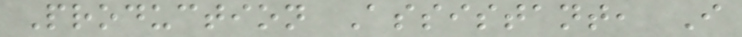Production Assistant, I
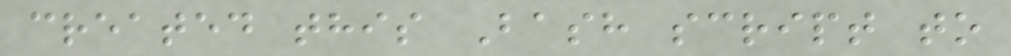created this Bash script to
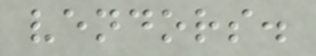vendors.
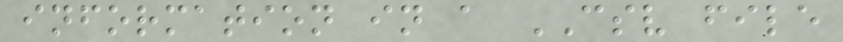information in a CSV file
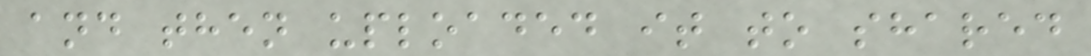and then uploaded it to shared
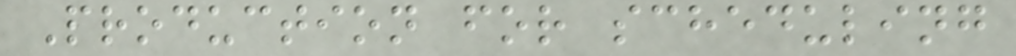Production for scheduling
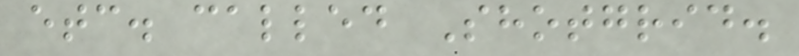etc. called Shotgrid.
